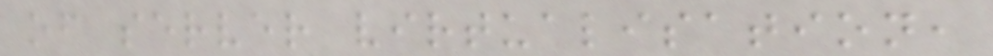of server virtualisation,
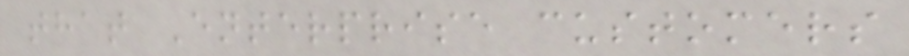that Enterprise customers
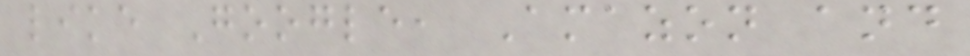like Google, Amazon and
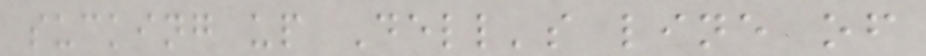sucking up Dell's line of
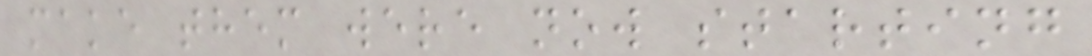make them were now starting
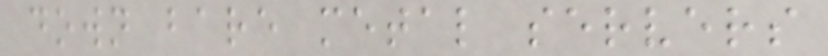down bare metal servers
